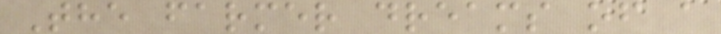The farmer dreams of a
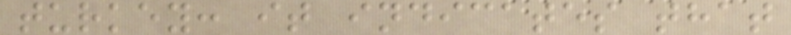turkey: it indicates that
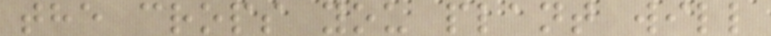the crops you plant will
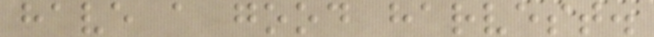have a good harvest.
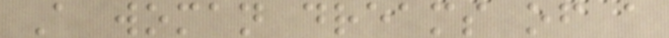A woman dreams of a
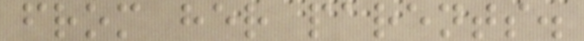from her parents.
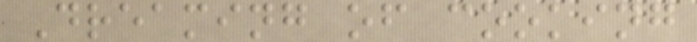Dreaming of cooking
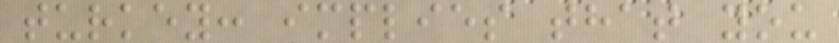turkey: implies that you
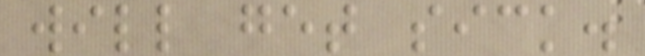will get sick.
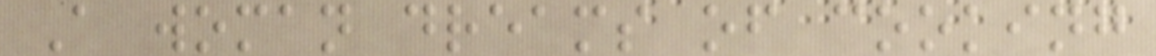A woman dreams of cooking
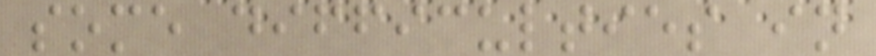some difficulties in
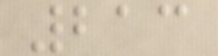213
